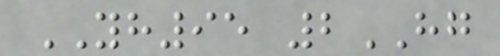YH95 2HG
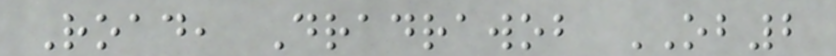Road, Dradrawob OB2
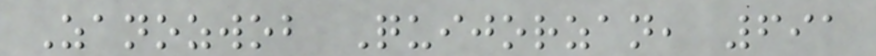Zanozwob Quijorzan, 691
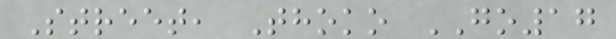Street, Thoko GO17
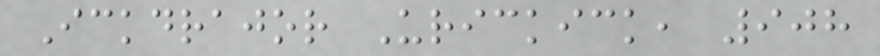Ickdrajor Urickick, 908
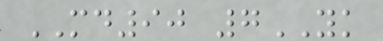MD90 7YK
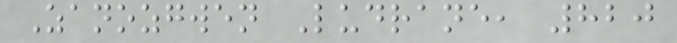Zanozgwen Ludrane, 820
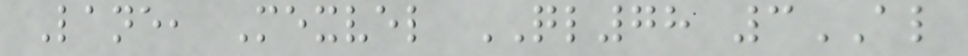Lane, Mexvel QL78 3AL
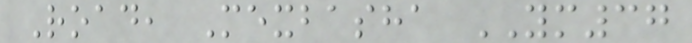Road, Mexbasha YM37
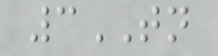3TN
